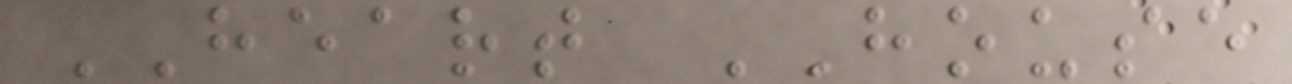HEART HOUSE
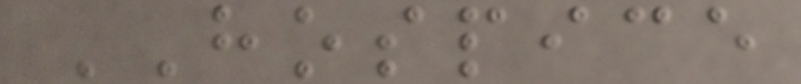HOSPICE
